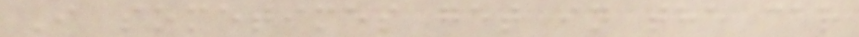I sometimes get in the car
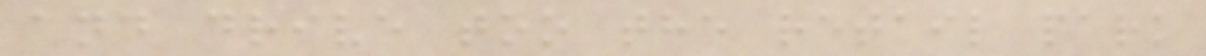and drive too the retail park
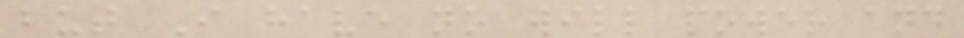but I have no will power and
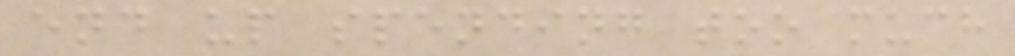end up spending too much
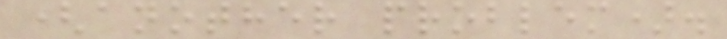(another problem).
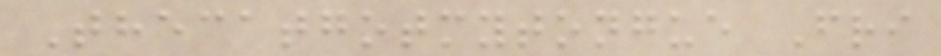Thecatgotmytongue Fri
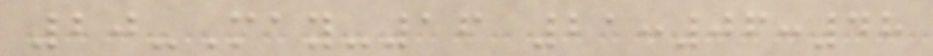20-May-16 21:06:48
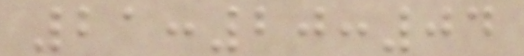21:20:04
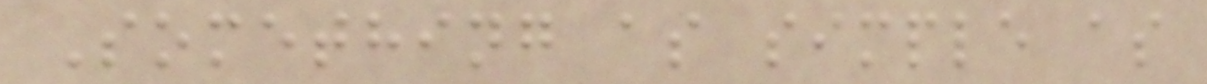Something as simple as
